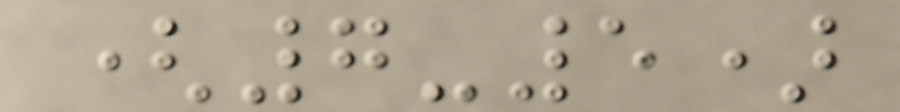(7-5)
